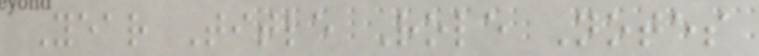Year Title Role Notes
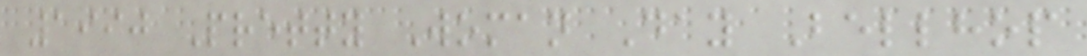1990 Pretty Woman Day Bellhop
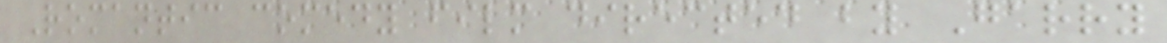Romantic comedy film directed by Garry
